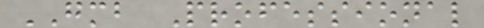GMB Professional
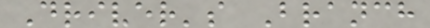Driver's Branch
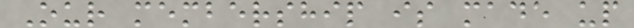Our membership is made up
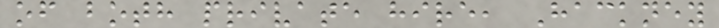of both private hire, Hackney
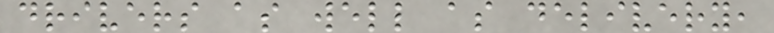drivers as well as delivery,
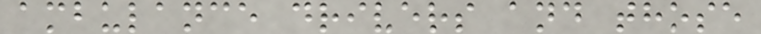ambulance drivers and those
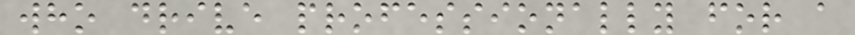who drive professionally for a
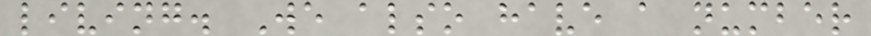living. We also have a number
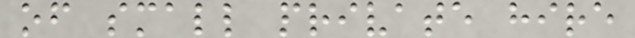of small private hire
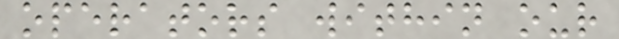operators within our
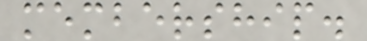membership.
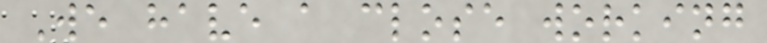We have a close working
